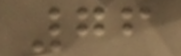76
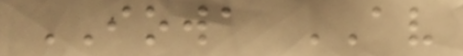IOWA AV
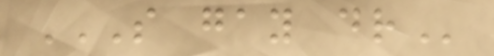S GAY DR
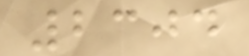2304
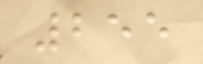255
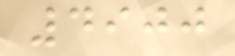4900
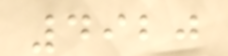4920
